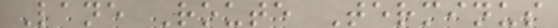Lane Route Terminus
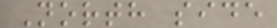North side
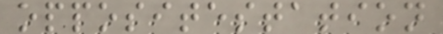oppositestation
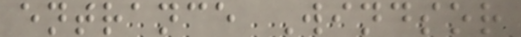entrance Windsor
